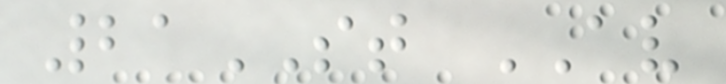21ST AV
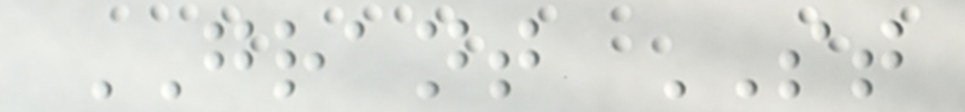GRANT ST
